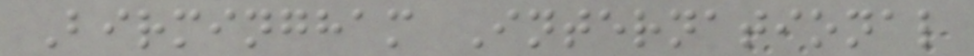Birmingham International
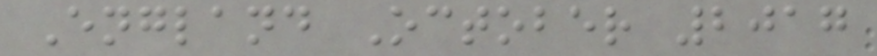England October 2017
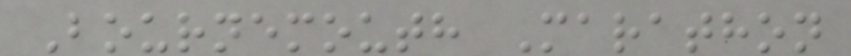Bournemouth Marathon
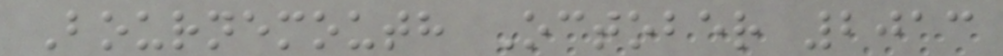Bournemouth October 2013
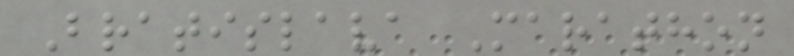Bratislava Marathon
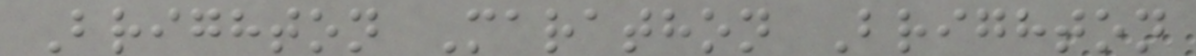Brighton Marathon Brighton
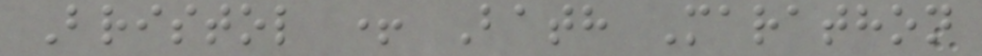Bristol + Bath Marathon
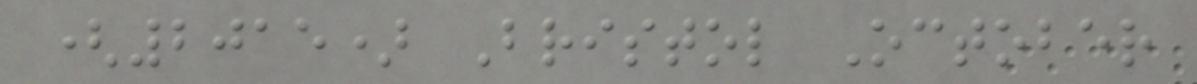(2015) Bristol October
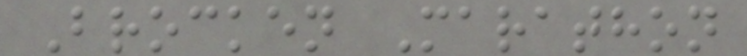Brocken Marathon
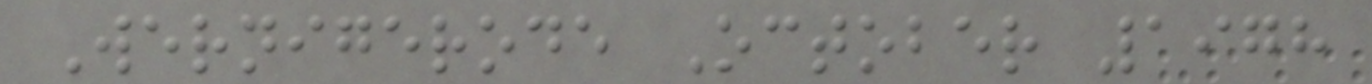Wernigerode October 1978
